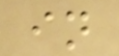in
